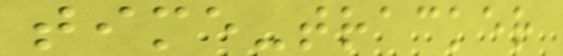time-tracker
